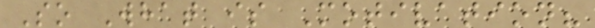So What is Motivation?
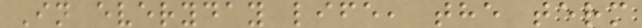In everyday life, the term
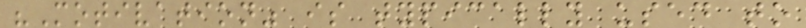"Motivation" is typically used to
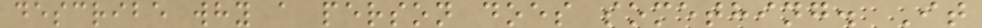describe why a person does something. It
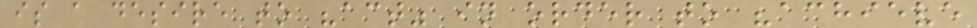is a desire to "act" in order to "achieve
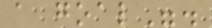a goal".
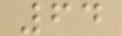64
